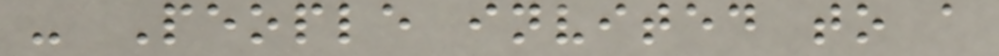- People invited to a
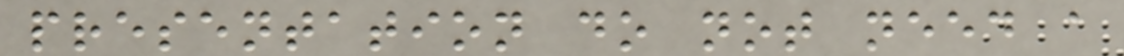presentation do not need a
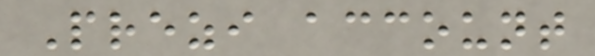Prezi account
